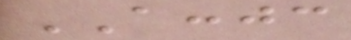ACCJC
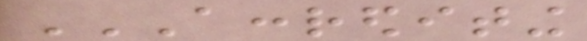ACCREDITING
